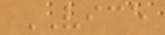VICE
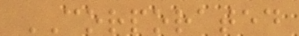CORPORATED
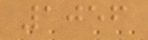1056
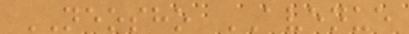NEOSHO AVENUE
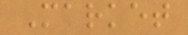Market
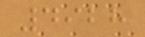4928
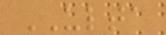ULTA
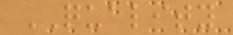QUALITY
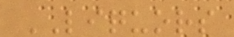LIQUORS
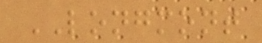LONGMONT
